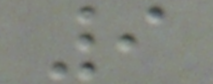9
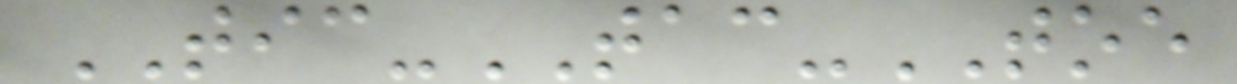TIC-TAC-TOE
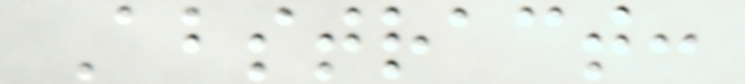Abstract:
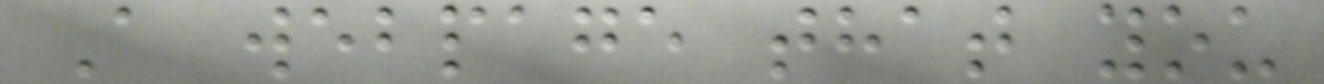A webpage that you
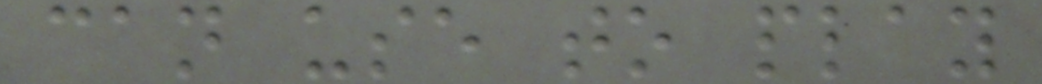can use to play
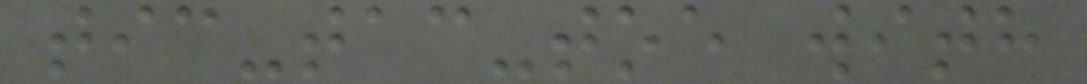tic-tac-toe with
